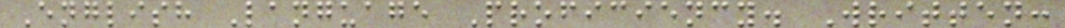English Language Proficiency. Written:
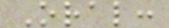Oral:
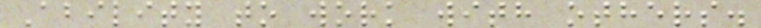Ability to work with others.
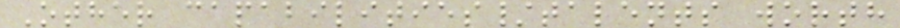Other capabilities/talents worth
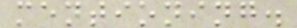mentioning.
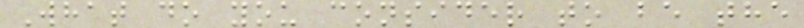What do you consider to be the
